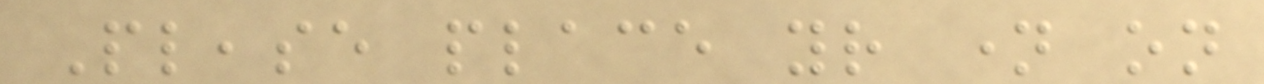Please place your name on
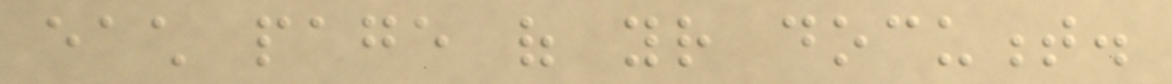each page of your document.
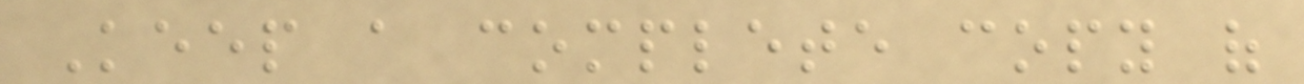Keep a complete copy of
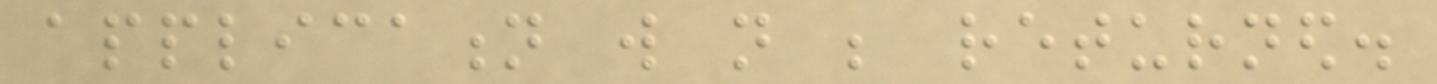application will not be returned.
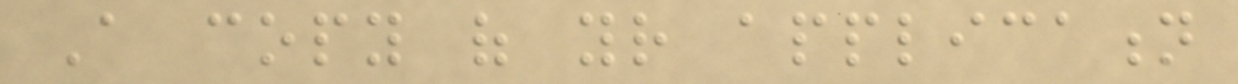A copy of your application
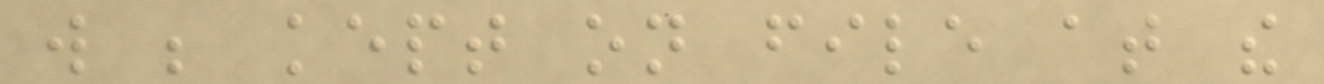will be kept on file at the
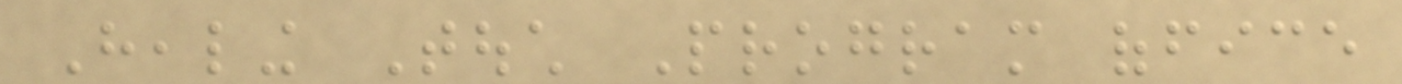Healing Touch Program office
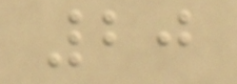20
